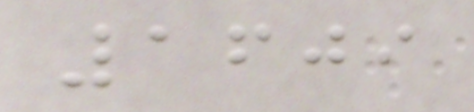1609
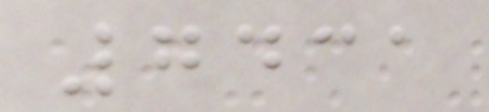7431
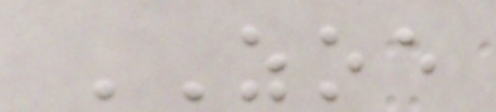ZOE
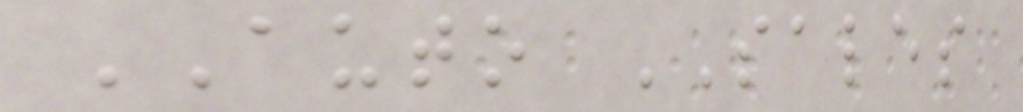AUTO SALES
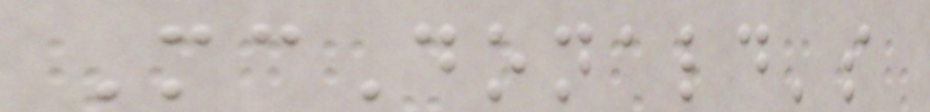McDonald's
